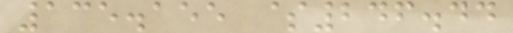135.155 $246.44
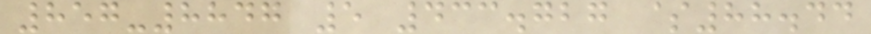857-8847 5 433.727 $88.44
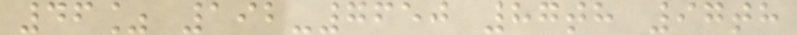46% 192-7650 87th 97th
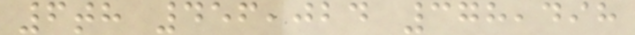6th 456,024 378,498
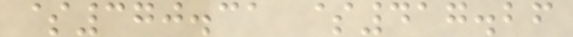$370.31 $417.26
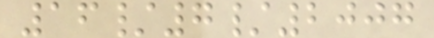16/7/2007
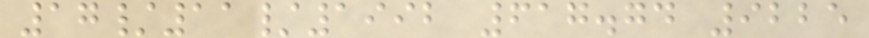17/11/1992 617.74 9225
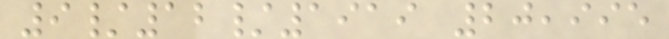9/12/1919 20,995
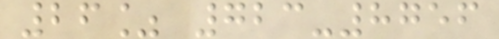26% 723-8756
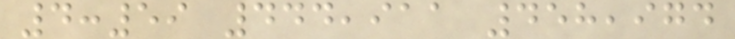4:59 444,911 458,974
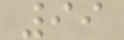99
